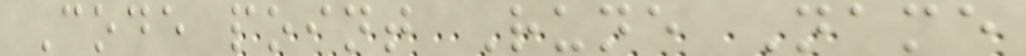Code point Rune Name
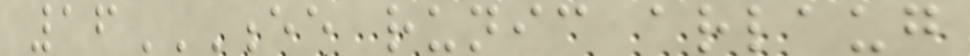16EE RUNIC ARLAUG
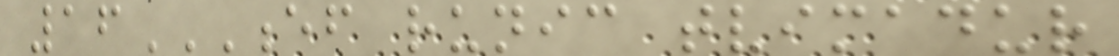16EF RUNIC TVIMADUR
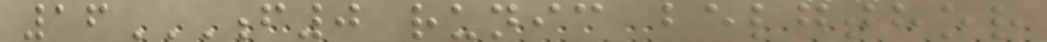16F0 RUNIC BELGTHOR
